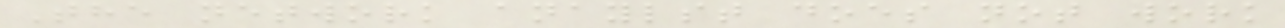The network anaylst does not work
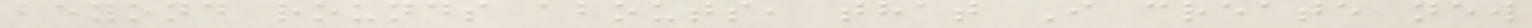beyond rounds abouts, that I create new
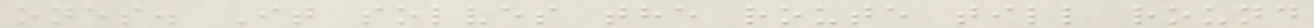ones. It solves the route till round
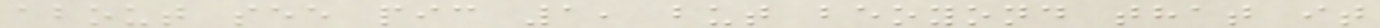about see pic 1, but beoyond that it
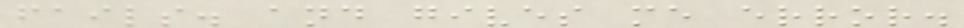fails. and gives me error.
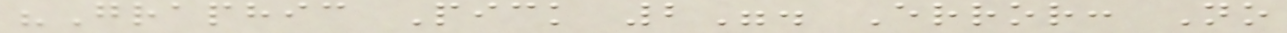"Graphic Pick 2". Error: No
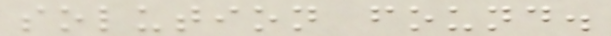solution found.
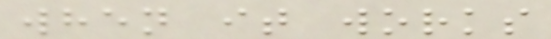when it works
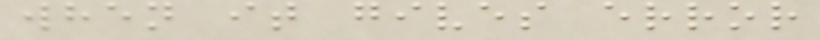when it gives error
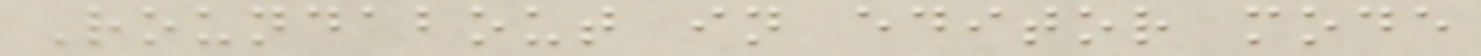Roundabout in editor mode
